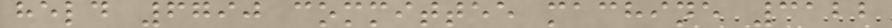held 6790 committee machine 3122
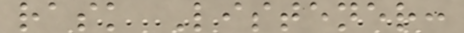rask Listener:
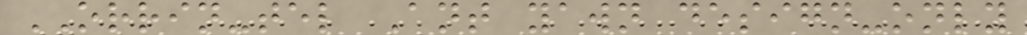ORRIN-tel Ant yawn design-only
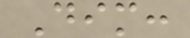Dim:
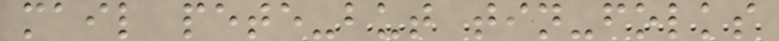mail pete-but tin-folks
